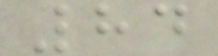84
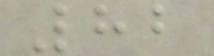82
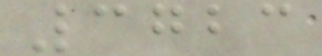3723
